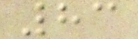83
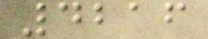4216
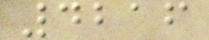4216
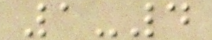1-4
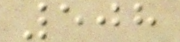508
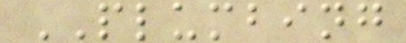PLUMBING
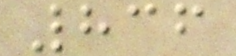836
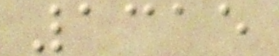1315
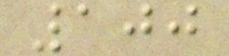100
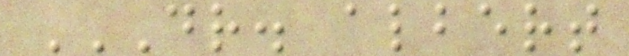DR. ALBERT
